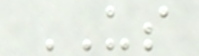US
